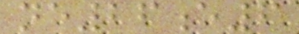ne26e6
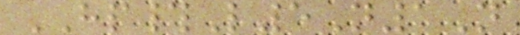HP#L5N1N
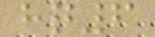hq6
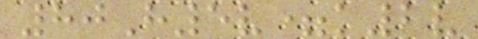80H5v=k2v
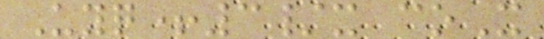Uyq+3/x coX
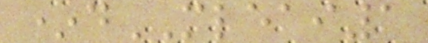*dMLEAI1
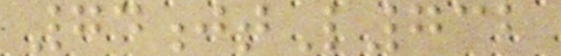74jtL732
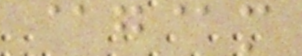@g@m
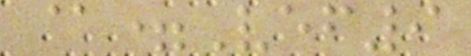@=Vef9
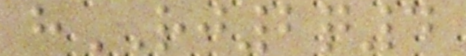hRJ2q4
